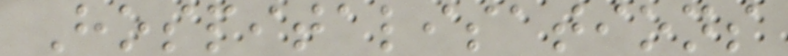Hospitalisations
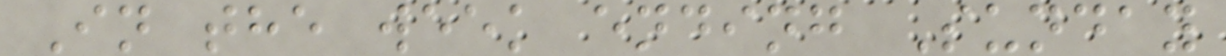In the week ending Sunday
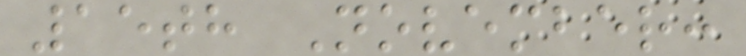15th November:
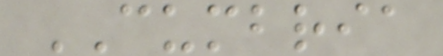CUMBRIA
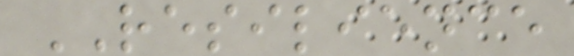RESILIENCE
